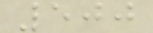500
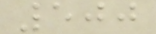500
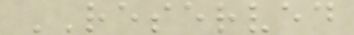RESERVED
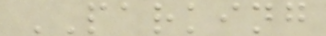PARKING
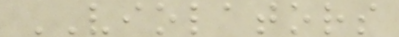VIOLATORS
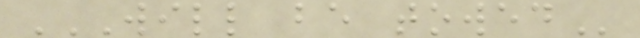WILL BE TOWED
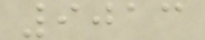9013
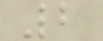2
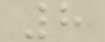8
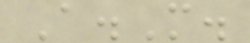A.M.
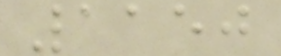1150
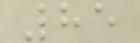85
